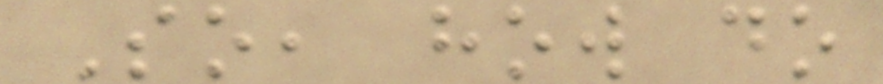So, how do
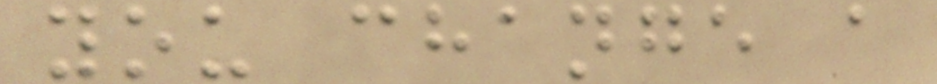you change a
